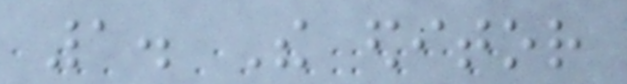1. The editor
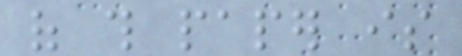of this paper is
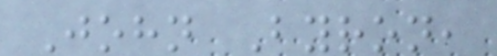John Byron,
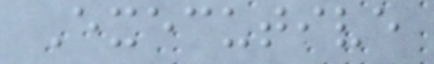Executive
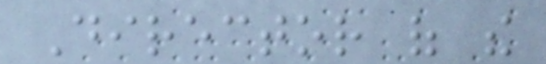Director of the
